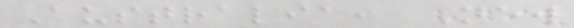Australia, New
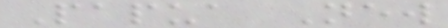Papua New
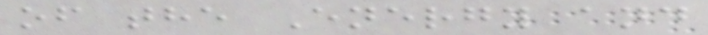of the Energy and
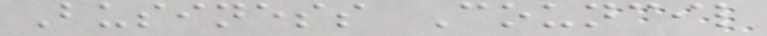Business Council
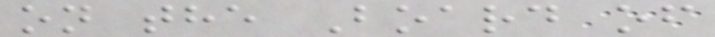on the Board of
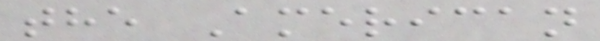the American
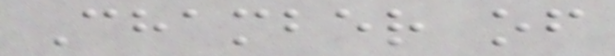Chamber of
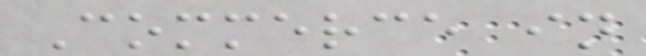Commerce in
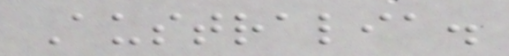Australia.
